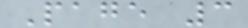Page 3
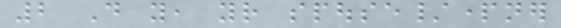2 Do you, your spouse/partner
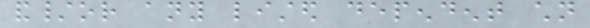and/or any listed dependent children
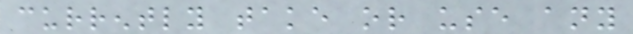currently take or use any
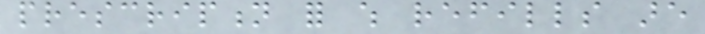prescription for which refills are
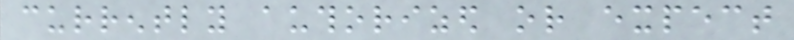currently authorized or expect
